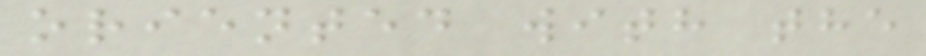oriented with the
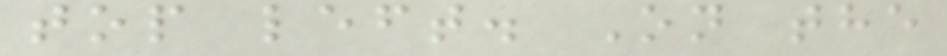top left. On the
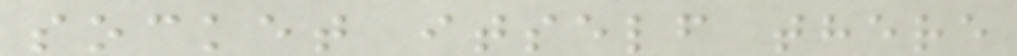socket itself there
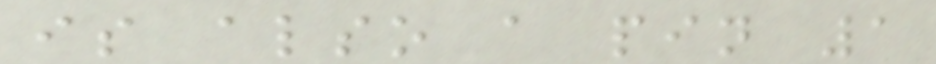is also a pin 1
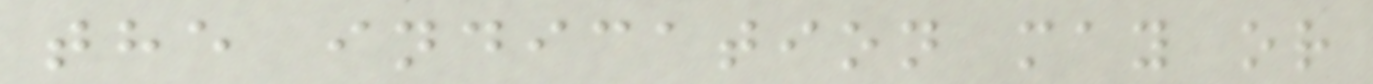the indication may or
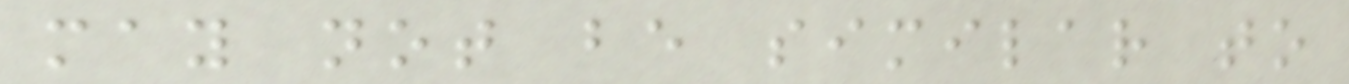may not be similar to
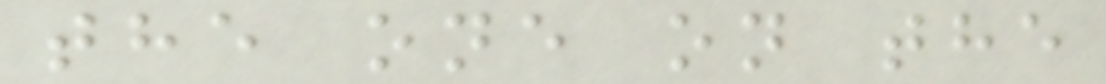the one on the
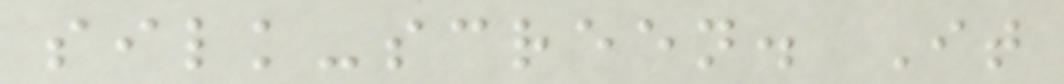silk-screen. It
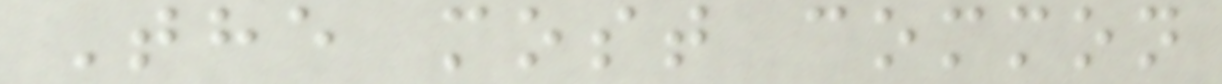The most common
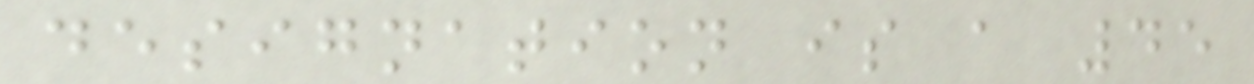designation is a 45
